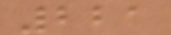221
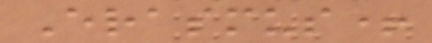Erasmus+
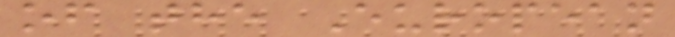of the European
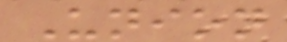Union
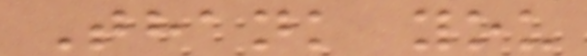Thank you
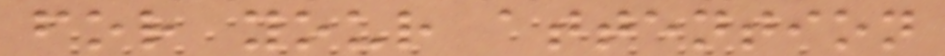for your attention
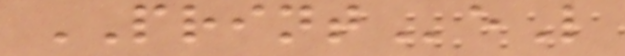PRINTeL
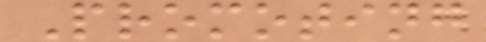Promoting
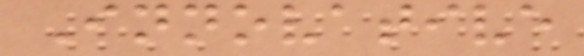Innovative
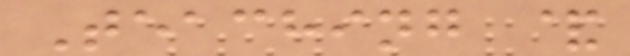Teaching &
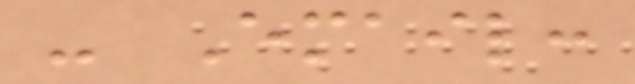- Email:
